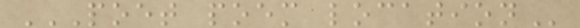POET POEM LOCATION
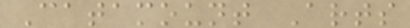Catamount Arts
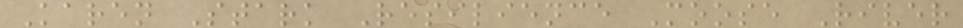Karen Stark Resilience Moose River
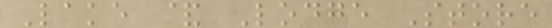Lake & Lodge Store
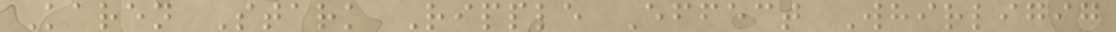Karen Stark Ripple Effect Whirligig
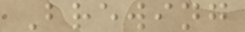Brewing
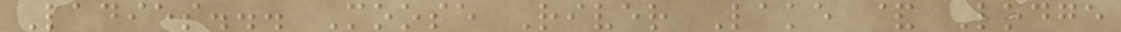Ladies... Moose River Lake & Lodge
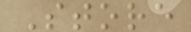Store
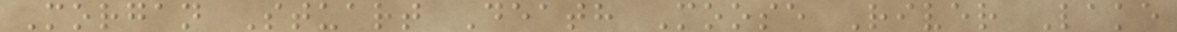Morgan Stuart Death Moose River Lake
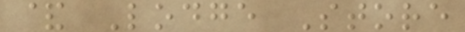& Lodge Store
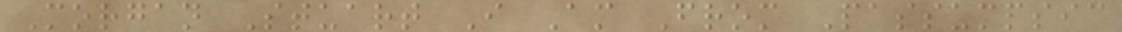Morgan Stuart I Am From Passumpsic
